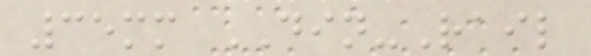35mm DIN-Rail
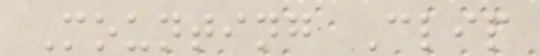Mounting Clip
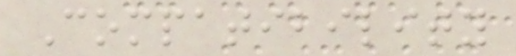Compatibility
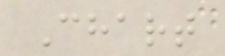Chart
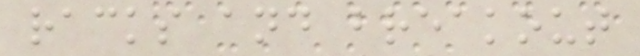racks and breakout
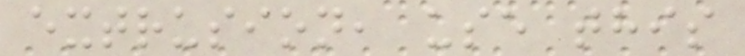extrusion, use this
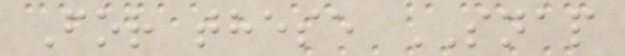For these SNAP
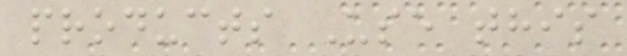products Use this
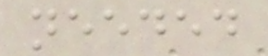needed
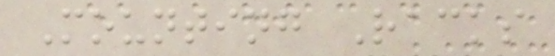Mounting Racks
